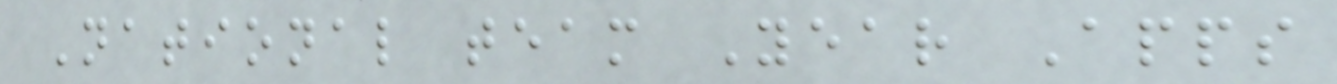National team Year Apps
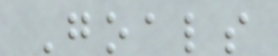Goals
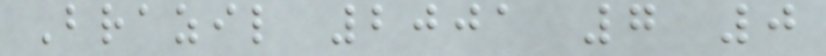Brazil 2001 7 0
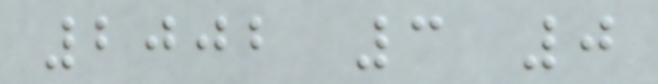2002 3 0
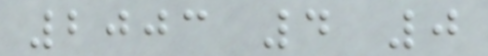2003 4 0
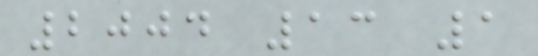2004 13 1
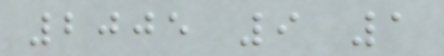2005 9 1
